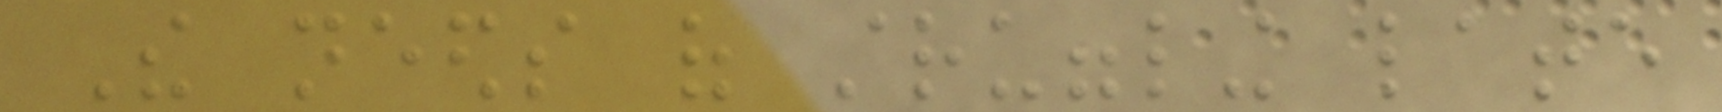The needs of struggling late
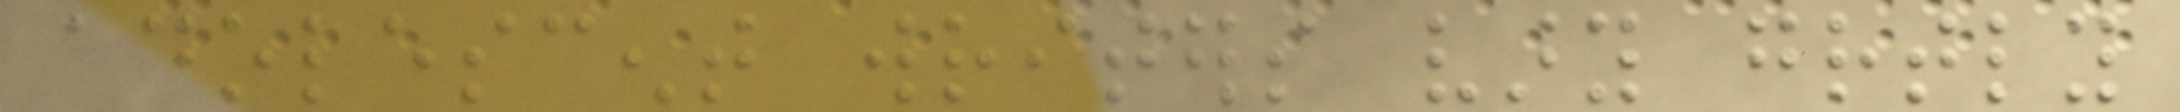adolescent writers vary greatly
